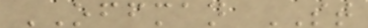OFFMAN ST
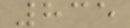835
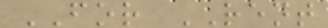FOR RENT
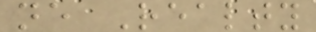ne Realty
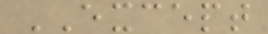EXCEPT
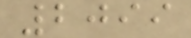2099
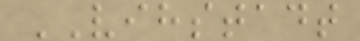VIHSTADT
